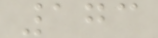173
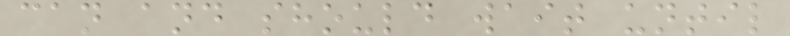can and should wait until
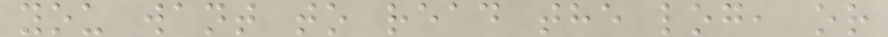you want to read the log, or
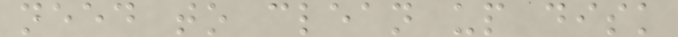need to clean up disk
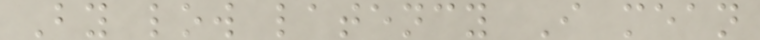By low latency I mean
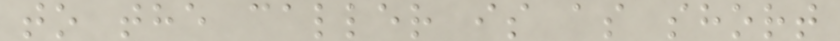to the caller is as short
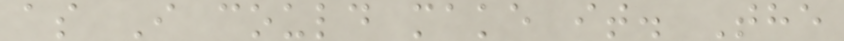as I could make it. The
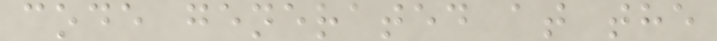code generated at the
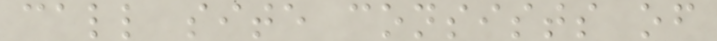call site consists of
